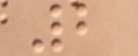2
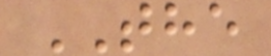THE
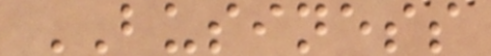BUSINESS
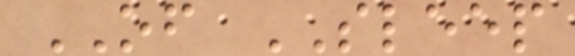OF SLEEP
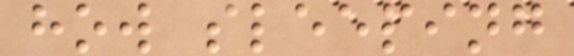how sleeping
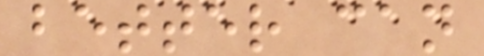better can
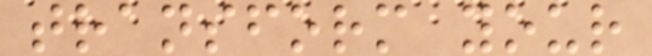transform your
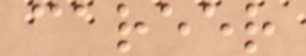career
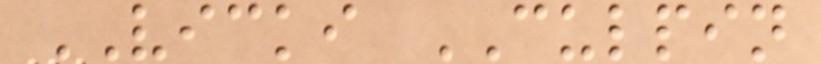VICKI CULPIN
